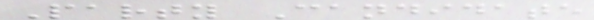Party Candidate
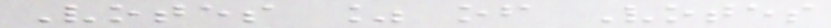Votes % of Votes
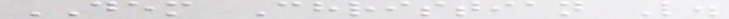DEM Christian L.
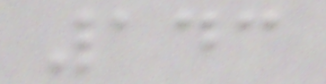143
